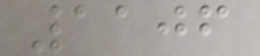1106
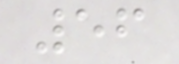56
